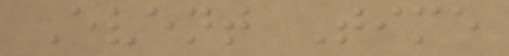Event Time
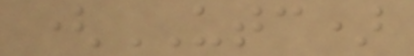(UTC)
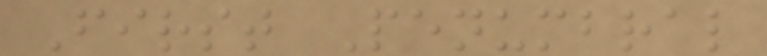First Penumbral
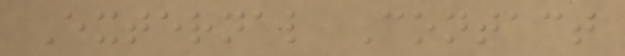External Contact
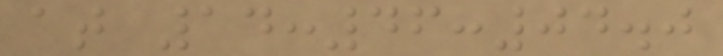at 14:46:04.0
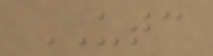UTC
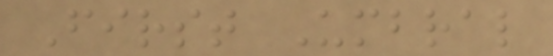First Umbral
